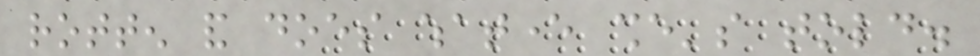rotten and does whatever she's told.
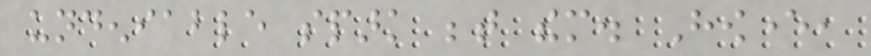undeniable spark between them. However,
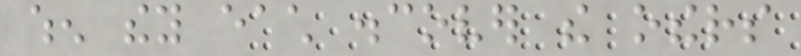when they each discover the others
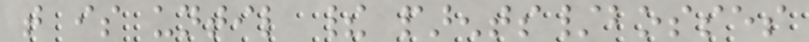that is until their parents/bosses
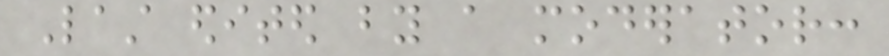Last edited by a moderator:
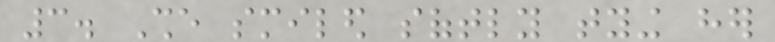3. She smiled softly tying her
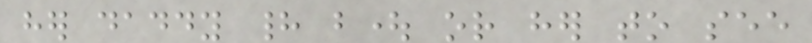her daddy had bought or her to see
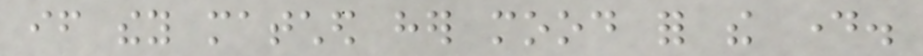if they matched her mood for the day.
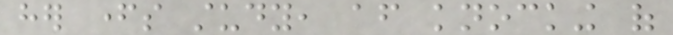her fathers study, after knocking of
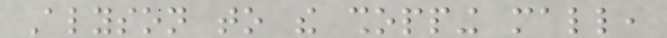Alyson to the shopping mall,
